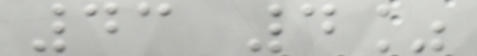43 4%
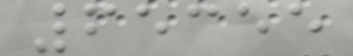65355
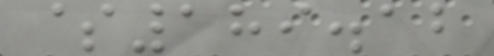$189.12
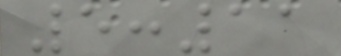5:11
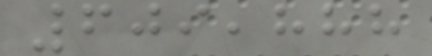609,888
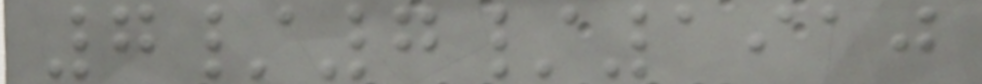7/7/1910
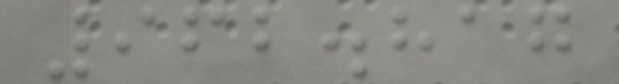962.817
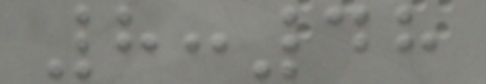8:48
